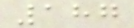187
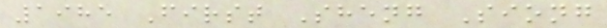1985 First Sheng Siong
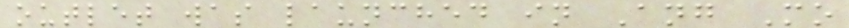outlet was launched in Ang Mo
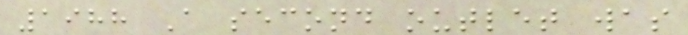1988 A second outlet was
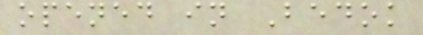opened in Bedok
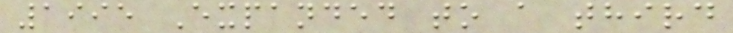1995 Expanded to a third
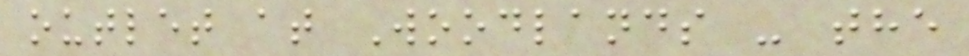outlet at Woodlands - the
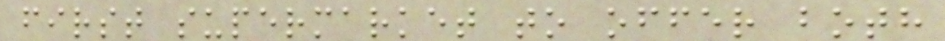first supermarket to offer both
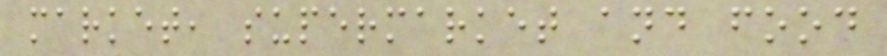market, supermarket and food
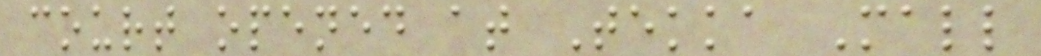court opened at Tekka Mall
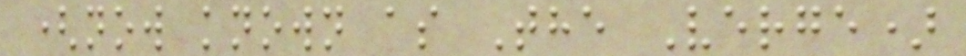(now known as The Verge)
